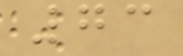73
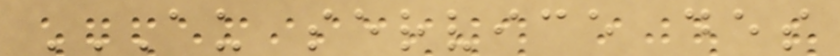AU SERVICE DES
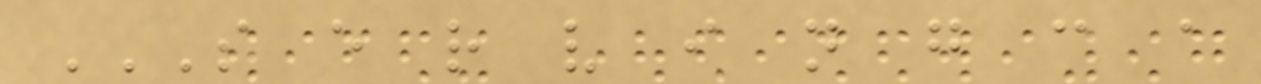S E R V I N G C A
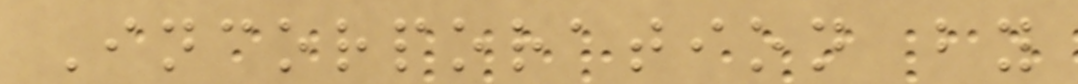Incorporation by
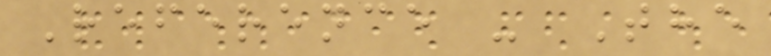Reference - The
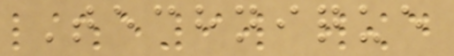Technique
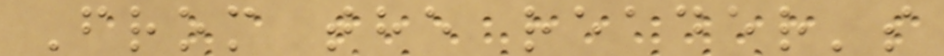From the reader's
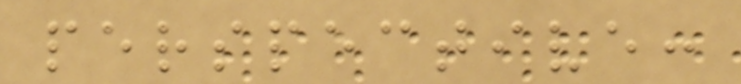perspective:
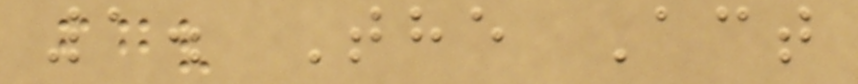1. The Act
